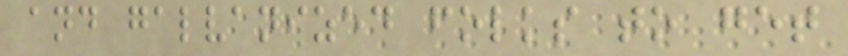and galvanized folks to get
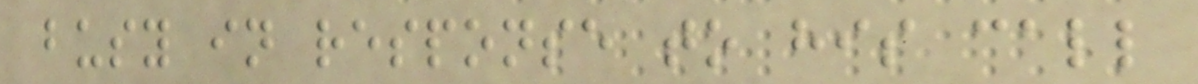busy in response to his call
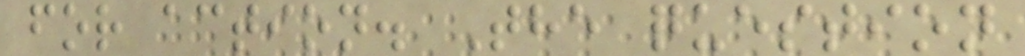for action. The question
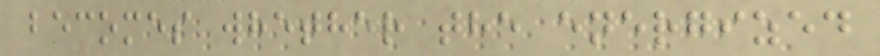becomes whether the energized
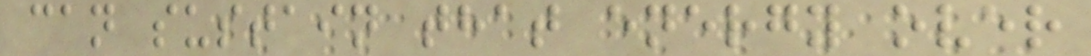can sustain that energy over
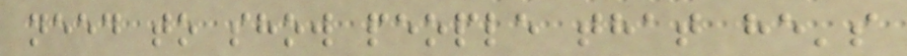need to show people that he's
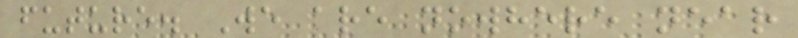future. We are nowhere near
